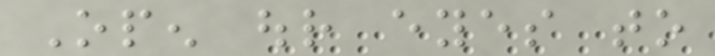Open our eyes to
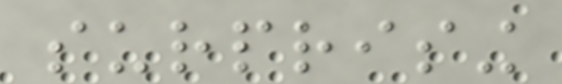surprising
